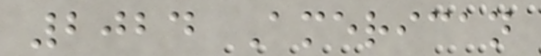2024 American
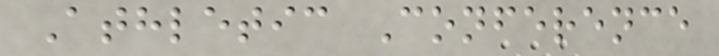Athletic Conference
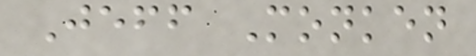Jeff Monken
